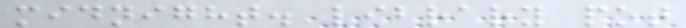midnight. library pot
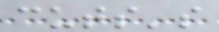cuts's
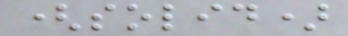(solid)
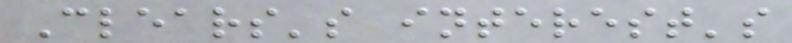Clears's interest's
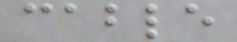cable
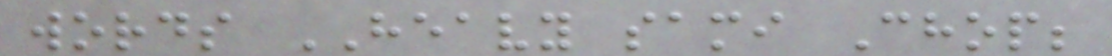words HEAVY sami Chop;
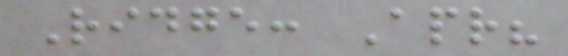Ridge: Apr?
